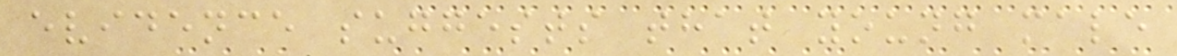evidence suggests that young male
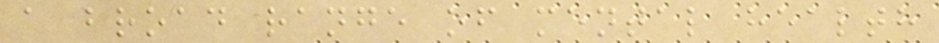a broad range of mental health
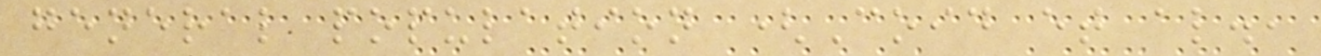general population (Coid et al.,
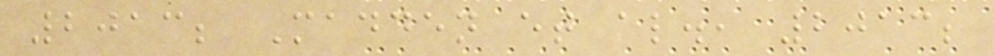2013; Madden et al., 2013;
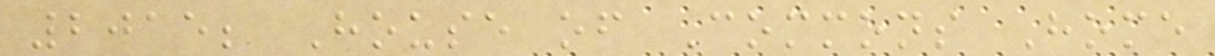2015; House of Commons Home
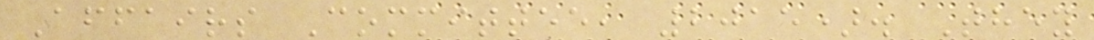Affairs Committee, 2015). They
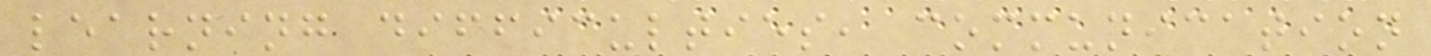learning difficulties, communication
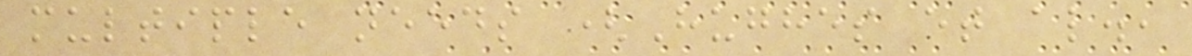multiple needs (Hughes et al.,
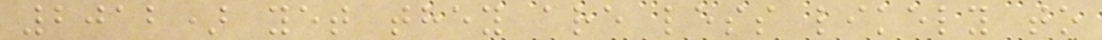2012) yet they are less likely to
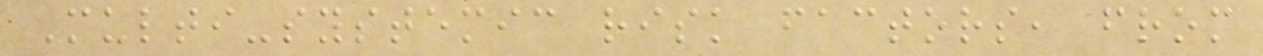Multi-systemic risk factors, from
